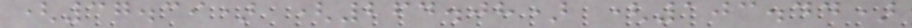(37.39) (264.08) (103.44)
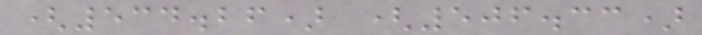(534.26) (506.33)
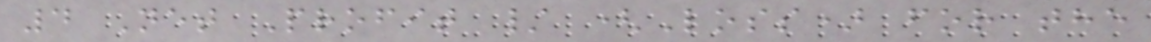4 Net Profit / (Loss) for the
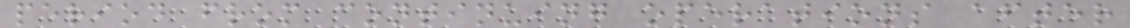period from continuing operations after
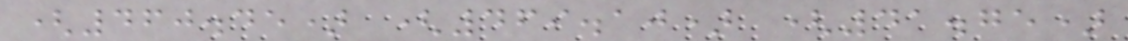(460.45) (469.10) (41.75)
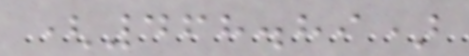(468.89)
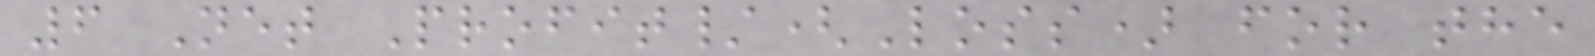6 Net Profit/(Loss) for the
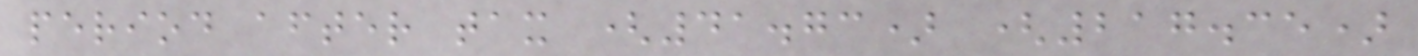period after tax (41.73) (217.35)
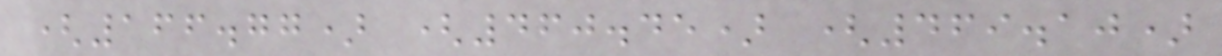(166.77) (460.45) (469.10)
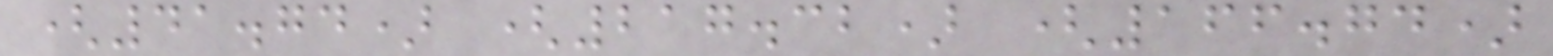(41.74) (217.32) (166.74)
